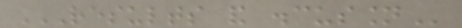RESULTS AND DISCUSSION
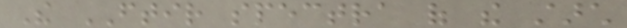The FTIR spectra of the starch
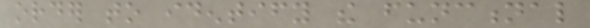order to identify the functional
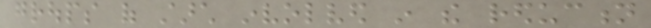groups of starch involved in the reduction
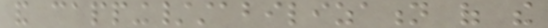and capping/stabilization of the
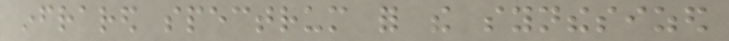infrared spectrum for the synthesized
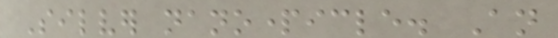Silver nanoparticle. An
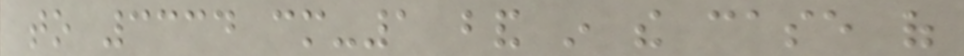to 3334 cm-1 band in the case of
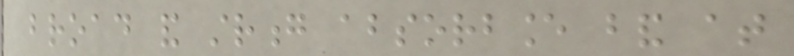broad and strong absorbance band at
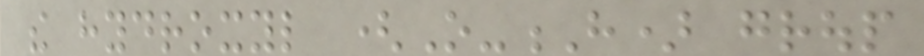the hydroxyl (O-H) group
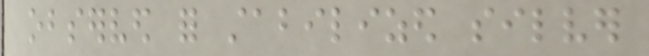observed for stabilized silver
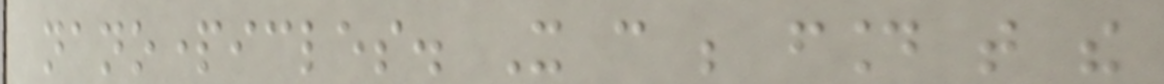nanoparticles. It can be found that the
